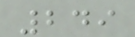249
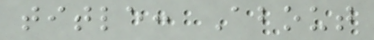title: About
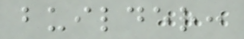builder:
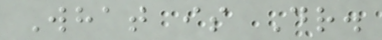What is Dr.
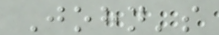John's
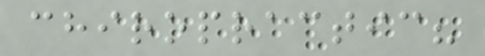chiropractic?
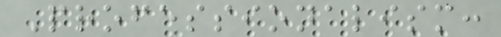Professionalism:
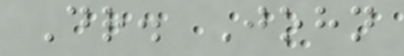Dr. John
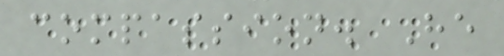compassion. He
